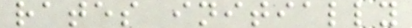rates initially
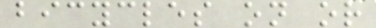bicycles on or
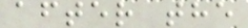after the
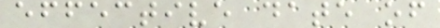effective date of
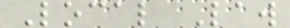Local Law
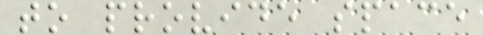to provide space
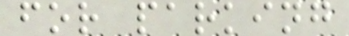for parking
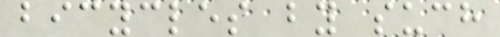bicycles by such
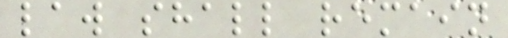law shall remain
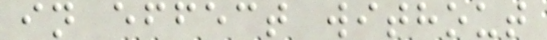in effect without
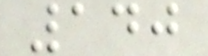140
